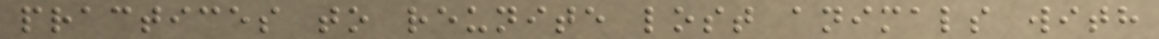practices to reunite lost animals with
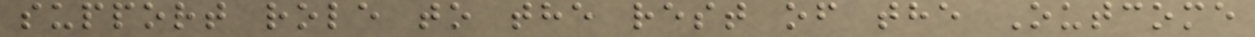support role to the rest of the Outcome
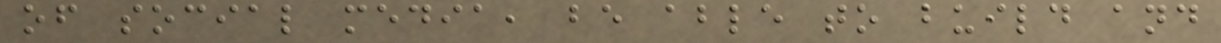of social media, be able to build and
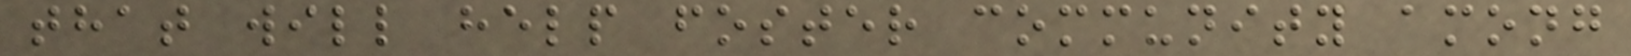that will help foster community among
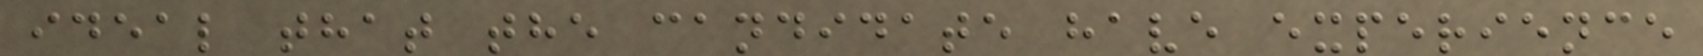ideal that the candidate have experience
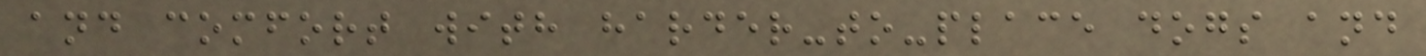and comfort with harder-to-place dogs and
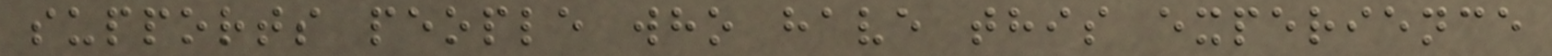supports people who have this experience
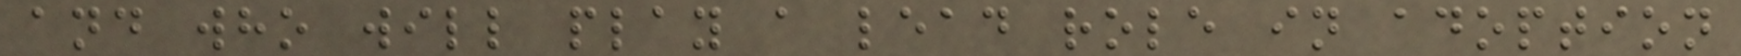and who will play a lead role in adoption
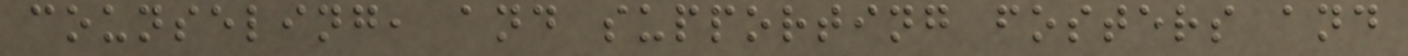counseling, and supporting fosters and
